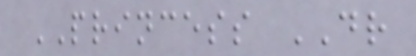PRINCESS DR
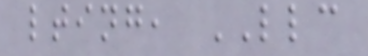lting, LLC
